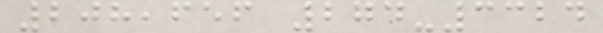208,656 274-3324
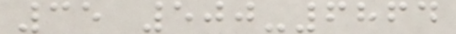35 500-6864
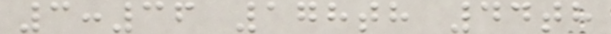3:36 178th 44th
